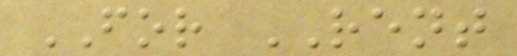FOR RENT
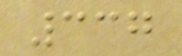337
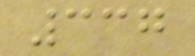337
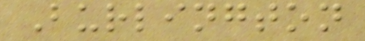Burlington
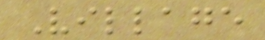Village
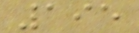195
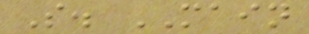S. MAIN
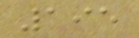195
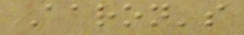Aaron's
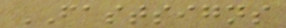FASTSIGNS
